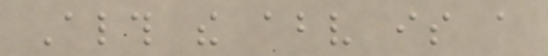Although the above is a
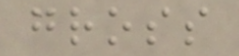gross
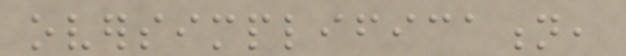oversimplification,
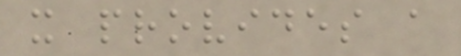it provides a
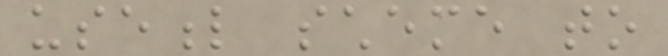useful scheme to
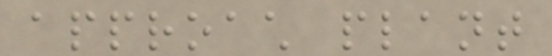approach plant
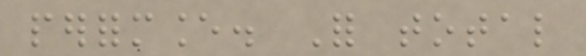performance. For total
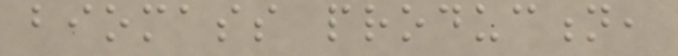biomass production,
